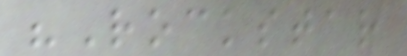"Rockstar
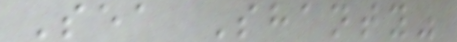Sea Shanty"
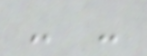- -
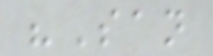"San
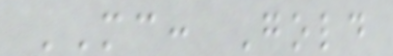MC: Gold
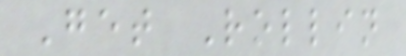Get Rollin
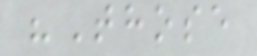"Those
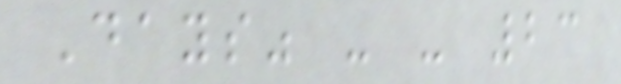Days" - - 23
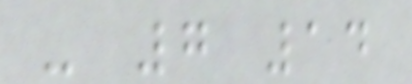- 7 14
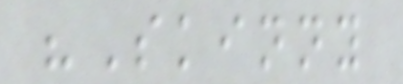"Skinny
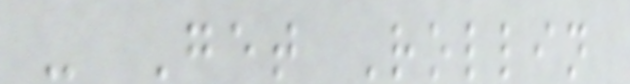- Get Rollin
